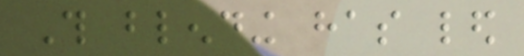This blending has led
